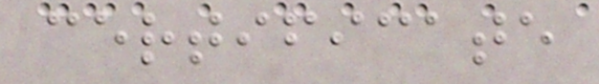certificate
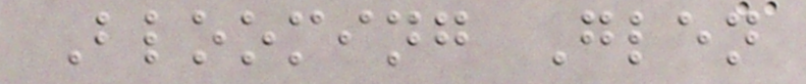Blooming Glen
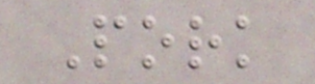Pork
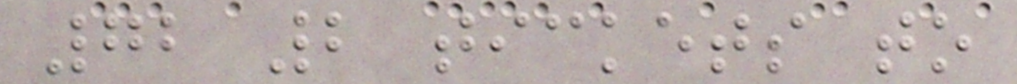72 2 tickets to
